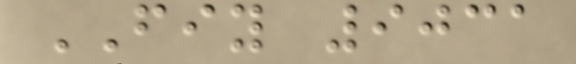FIY 9031
